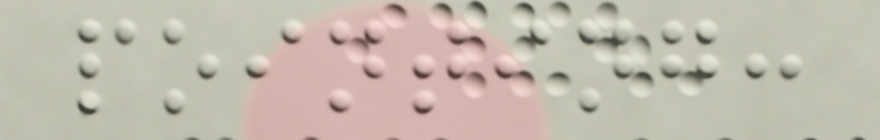pointing:
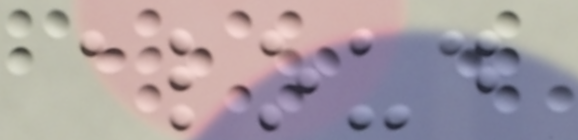aloud
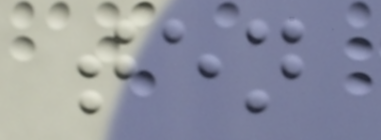ten
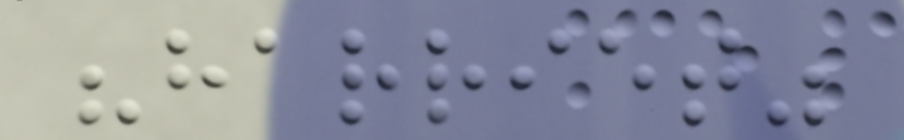"harriet"
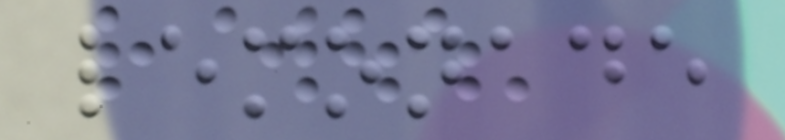lemonade
